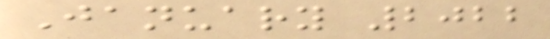January 2022
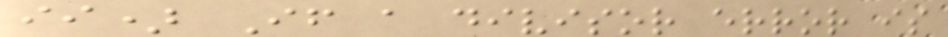ii) If a divisor error is
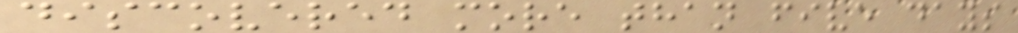discovered more than five days
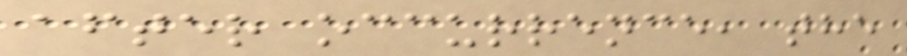after occurrence, the
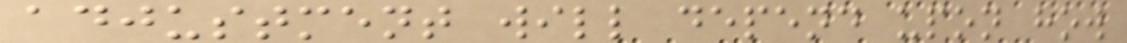adjustment will depend upon how
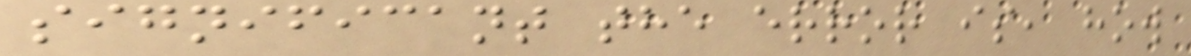significant the error is, how
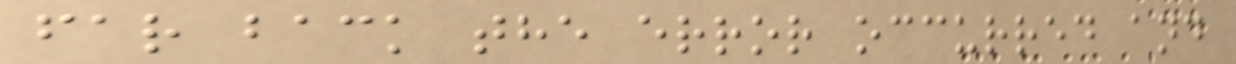far back the error occurred and
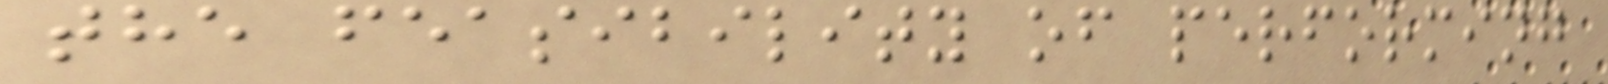the feasibility of performing
